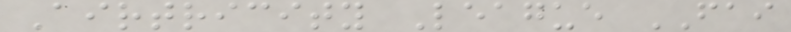Airtricity League FAI
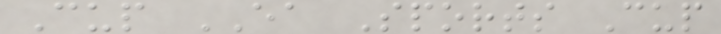Cup EA Sports Cup
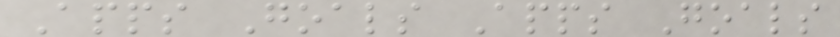Apps Goals Apps Goals
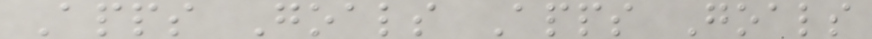Apps Goals Apps Goals
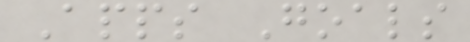Apps Goals
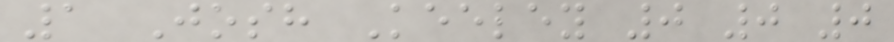1 Josh Keeley 0 0 0
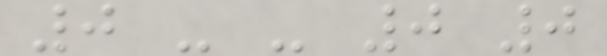0 - - 0 0
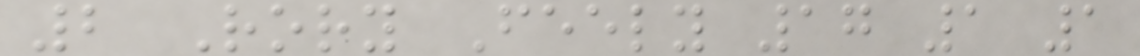2 Rory Feely 17 1 1
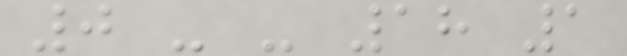0 - - 18 1
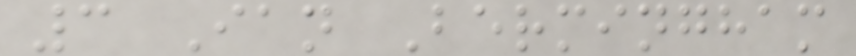3 Ian Bermingham
